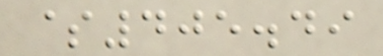$405.49
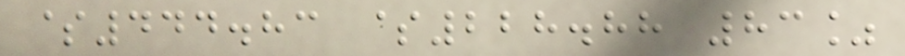$444.83 $228.88 83%
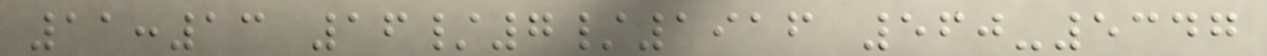11:13 16/7/1916 560-5347
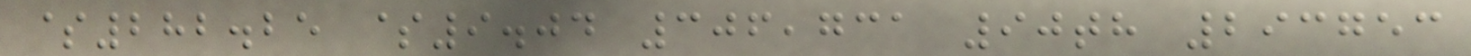$282.25 $9.04 306,731 90th 293753
